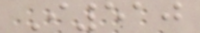I510
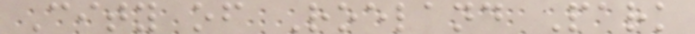City of Roeland Park
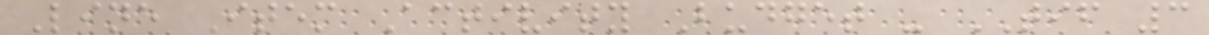Line Item Activity Budget - TIF 3
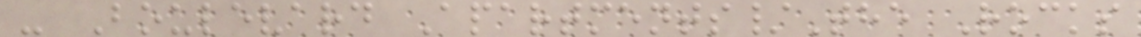- Boulevard Apartments/The Rocks
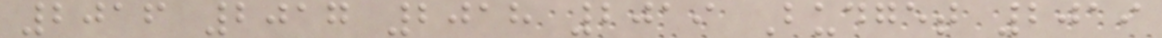2016 2017 2018 2019 Budget 2019
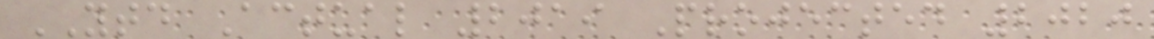YTD Actual 2019 Projected 2020
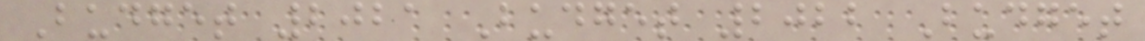Budget 2021 Budget 2022 Budget
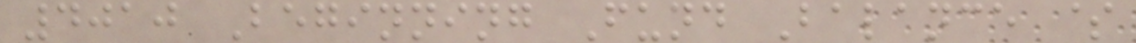4010 Beginning Fund Balance $
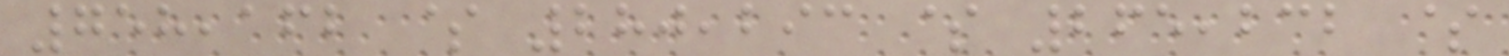758,162 $ 280,293 $ 265,232 $
